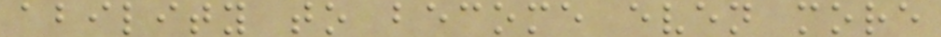ability to become even more
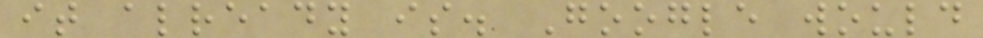it already is. Google would
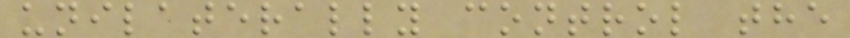unilaterally control the
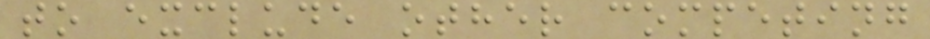to exclude other competing
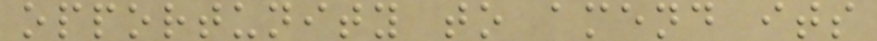opportunity to amend its
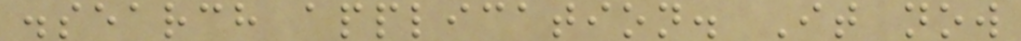.search application. It now
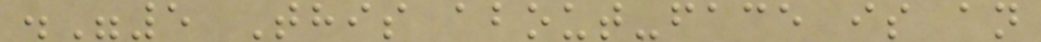."5 This about-face is an
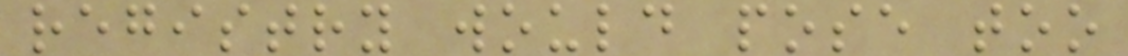registry would pose too
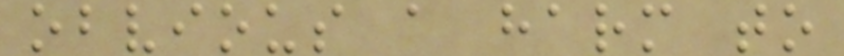obvious a harm to
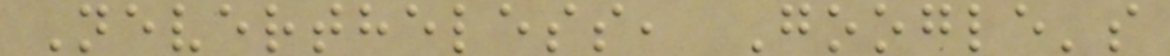Nevertheless, Google's
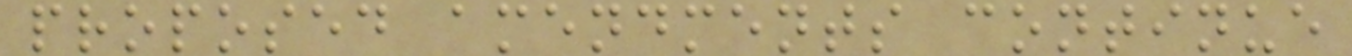proposed amendments continue
